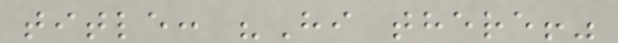title: "Hi there!"
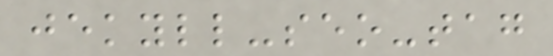jekyll-seo-tag
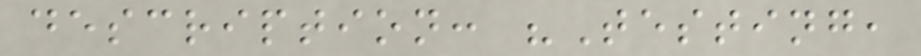description: "Testing,
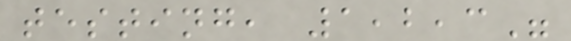testing, 1,2,3"
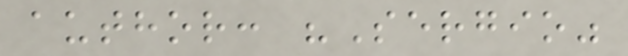author: "Sergio"
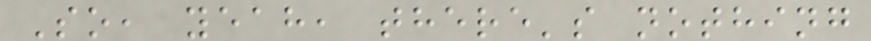So, yeah, there's nothing
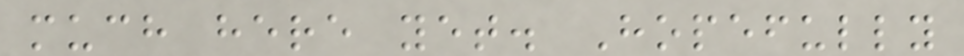much here yet. Hopefully
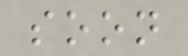soon
